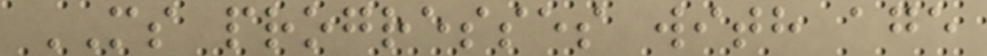MS progresses with age
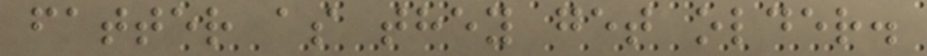fatter as they get older.
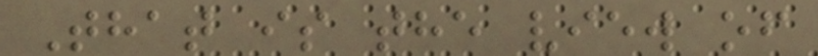That is the view of
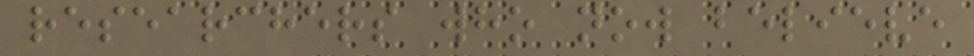researchers who now believe
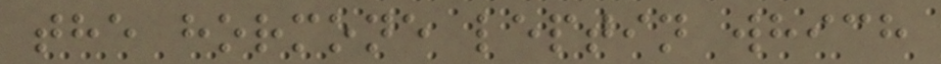the hormone leptin which
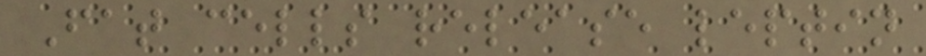Fat cells release leptin
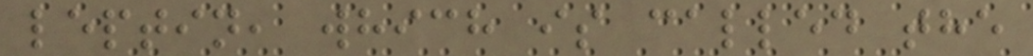leptin, which is called the
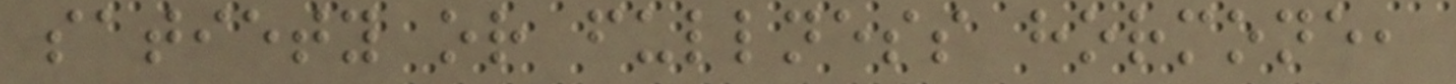satiety or fullness hormone,
